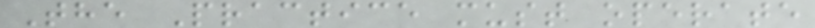The Practice must operate
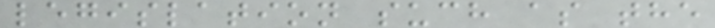legislation such as the
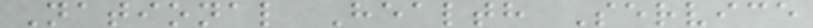National Health Service
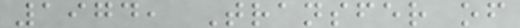1974, Transfer of
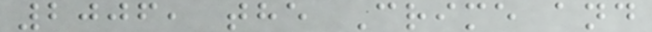2006, the Crime and
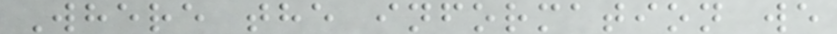Where the information we
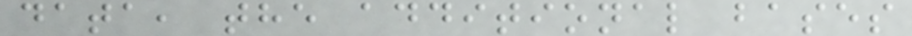data, the additional bases
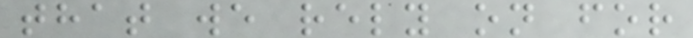that we rely on for
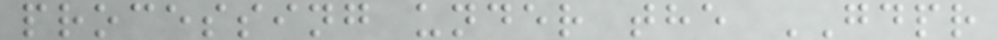processing under the GDPR
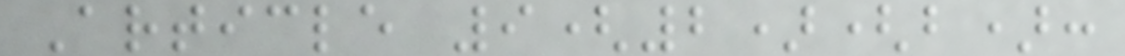Article 9(2)(b):
